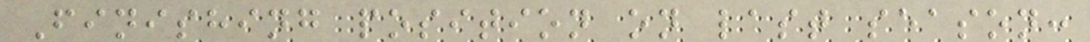Finishing position on last season:
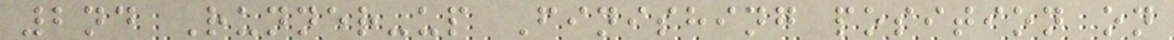2nd Runner-up Finishing position on
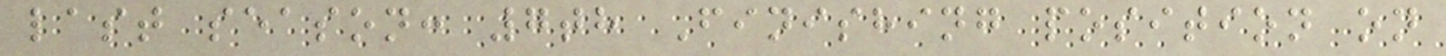last season: 7th Finishing position on
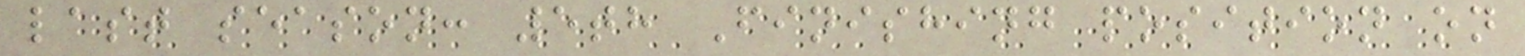last season: 5th Finishing position on
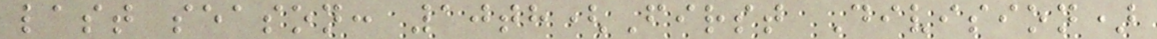last season: 10th(First Division)
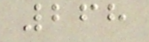268
